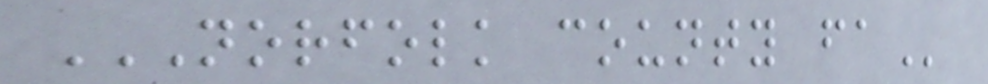NORFOLK COUNTY FA
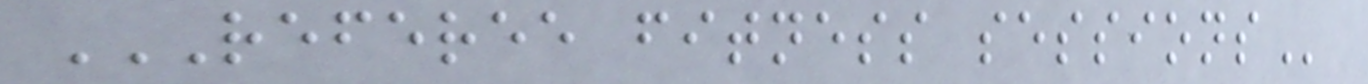REFEREE FITNESS SESSIONS
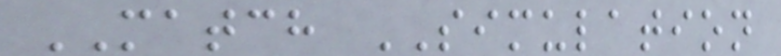MATCH SIMULATION
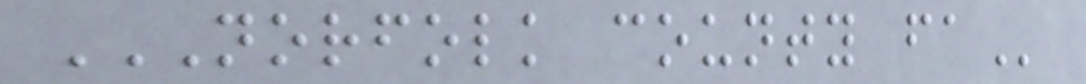NORFOLK COUNTY FA
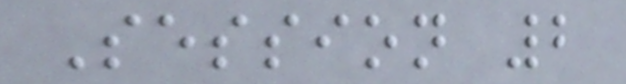Session 2
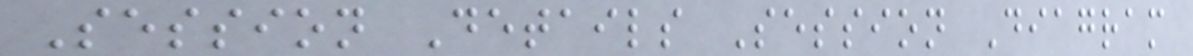Session Details Session Diagram
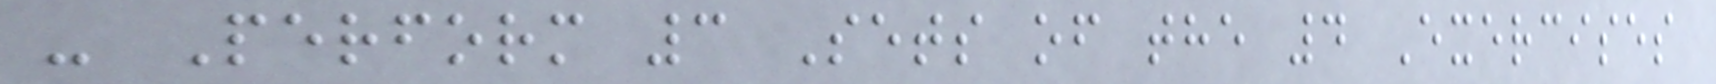- Perform 3 Sets of the 4 Exercises
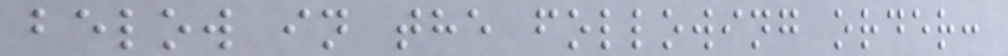below in the following order:
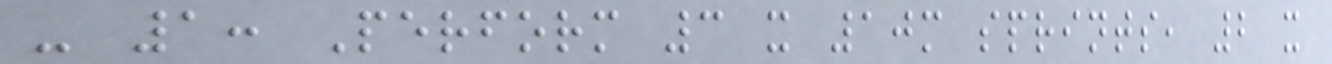- 1: Perform 3 x 10m sprints, 2 x
